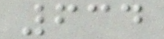634
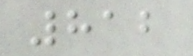812
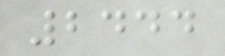2444
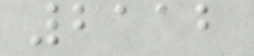2112
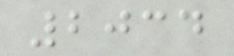2034
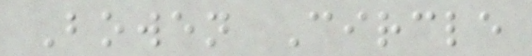Bowen Circle
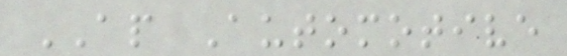AP Automotive
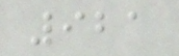921
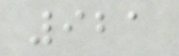921
